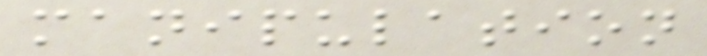manipulation
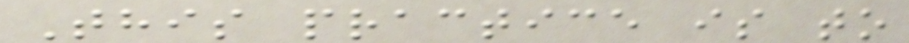This practice is to
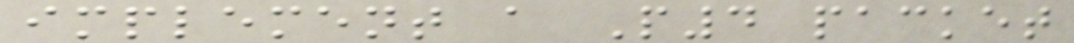implement a P4 packet
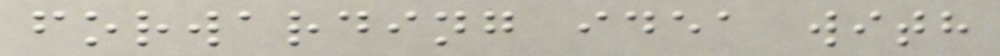forwarding idea with
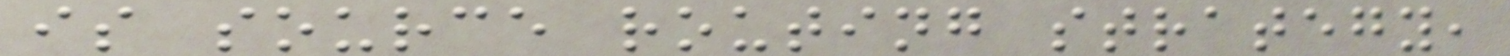is source routing strategy,
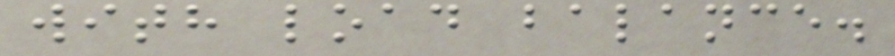with load balance.
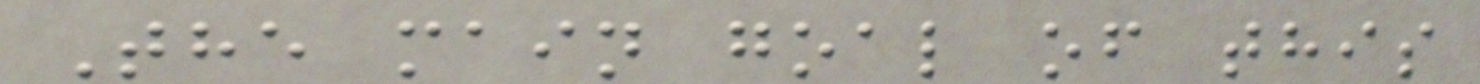The main goal of this
